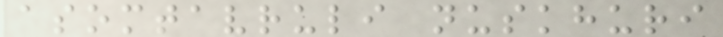asomtavruli nuskhuri
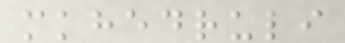mkhedruli
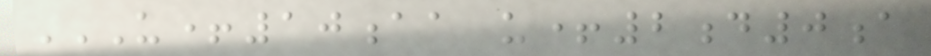U+10AA U+2D0A
